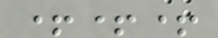+++
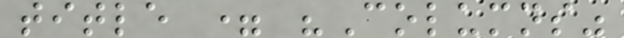title = "Columns"
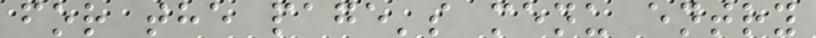for the page's menu entry
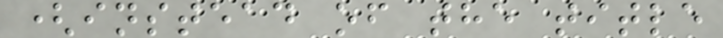(instead of the title
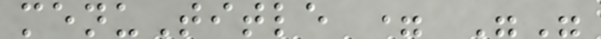menuTitle = ""
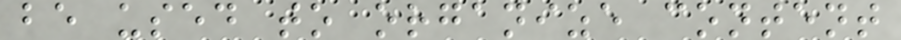be used to organize content
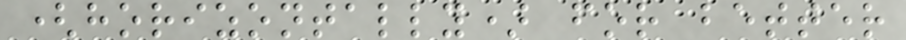(horizontally) for better
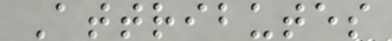Attributes
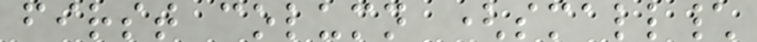first column (small\
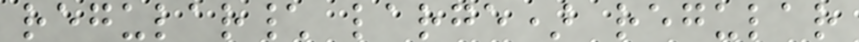regular\ large) regular
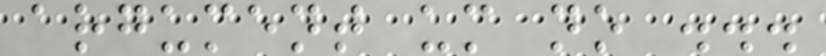argument um no ...
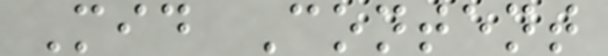Mid Content
